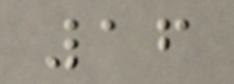16
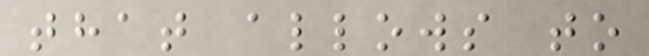that allows to
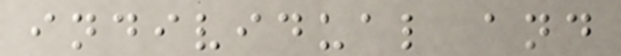individual and
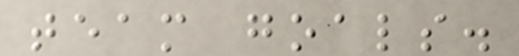team goals.
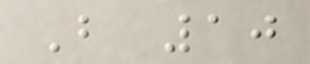B 10
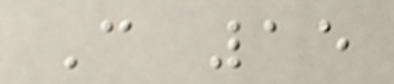C 15
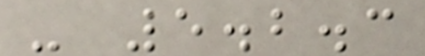- 5.2.3
